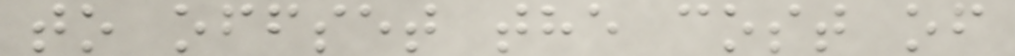to offset the cost of
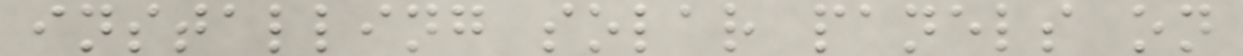installing solar panels on
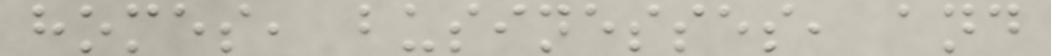homes, businesses, and
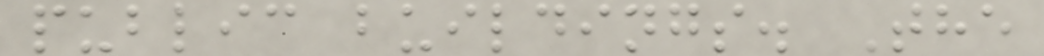public buildings. The
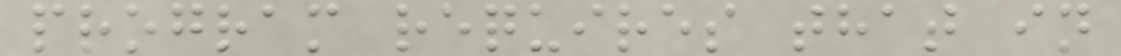program requires that in
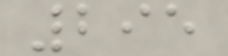295
